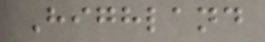Highland
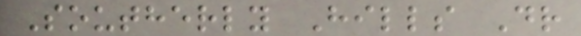Southerly Hills Dr
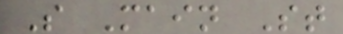S Main St
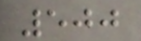500
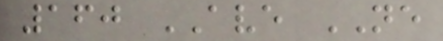160 AVE NE
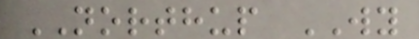NORTHUP WY
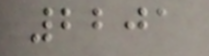2201
